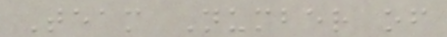Team Number of
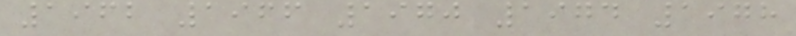1962 1966 1970 1974 1978
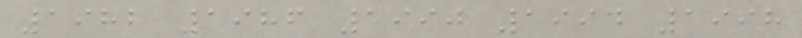1982 1986 1990 1994 1998
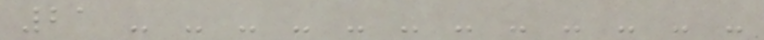21 - - - - - - - - - - - -
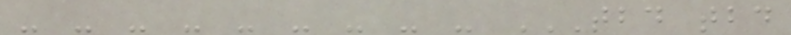- - - - - - - - - TBD TBD
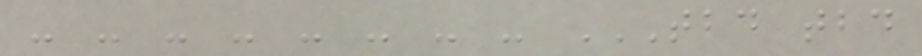- - - - - - - - TBD TBD
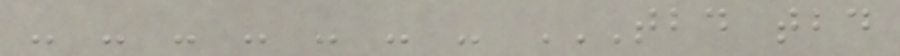- - - - - - - TBD TBD
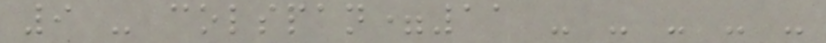9 - colspan=11 - - - - -
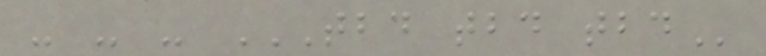- - - TBD TBD TBD
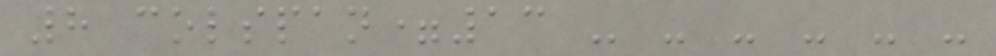8 colspan=13 - - - - - -
